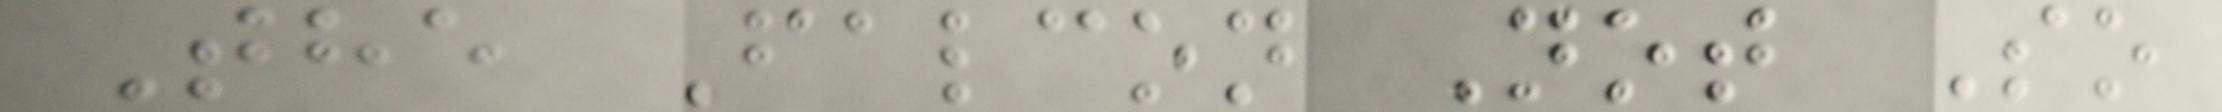The Falcon Not So
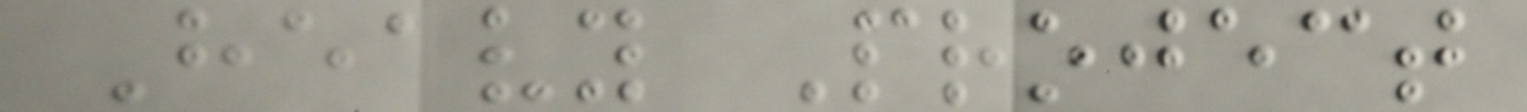Heavy Project
